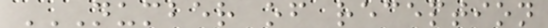NUMBER OF RECEPTION
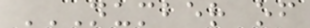NUMBER OF
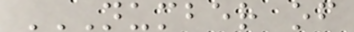NUMBER OF
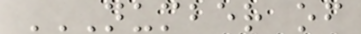NUMBER OF
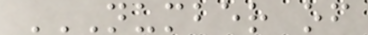NUMBER OF
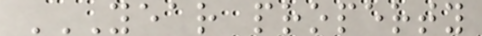YEAR PROPERTY
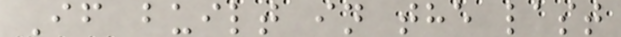If built in the last
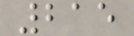215
